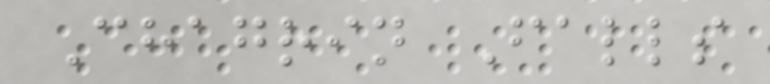Chagrin Falls
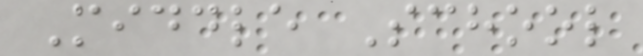Middle School
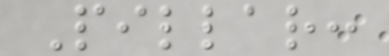Pillar:
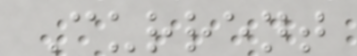Current
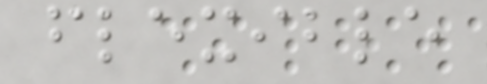flexible
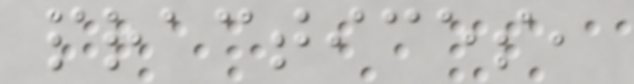practices,
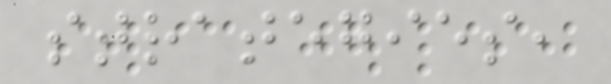strategies,
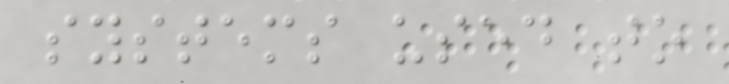systems used to
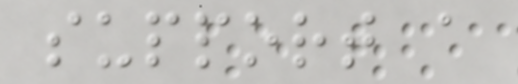support a
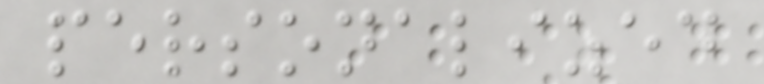personalized
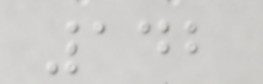142
